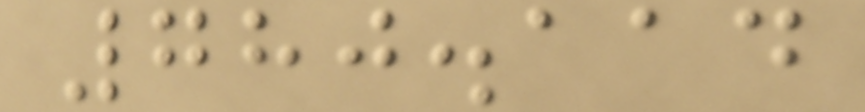780.114
